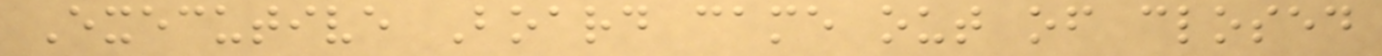Executive Board came out of closed
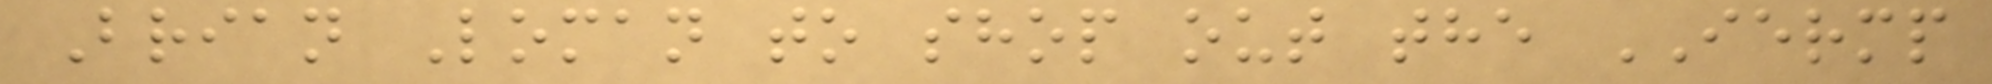Brian Loman to shop out the IERMP
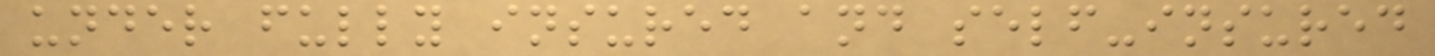under fully insured and self-insured
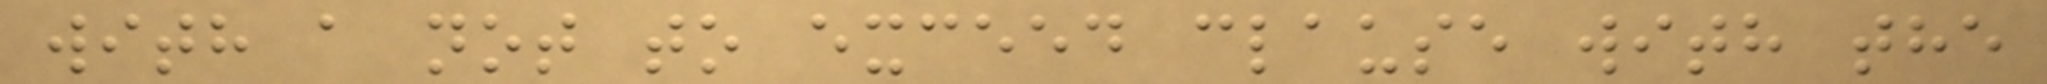with a not to exceed clause with the
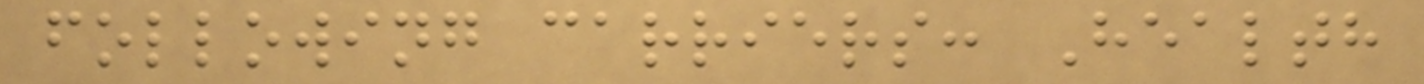following carriers: Health
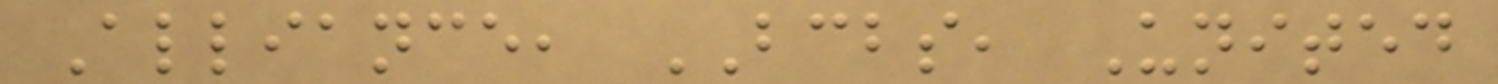Alliance, BCBS, United
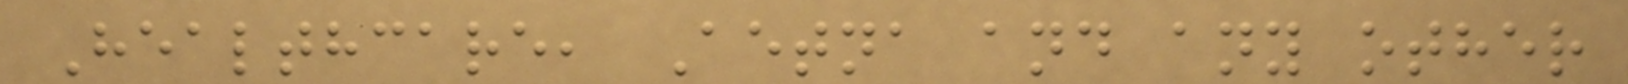Healthcare, Aetna and any other
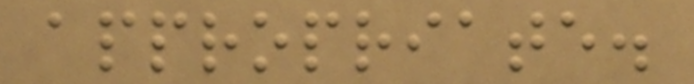appropriate.
